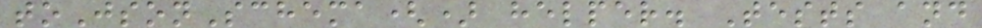toJsonSchema() helper. Tests and
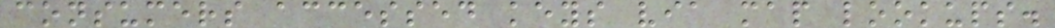consumers accessed keys via map lookups.
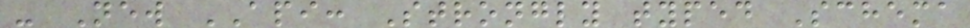- New API: Strongly typed Schema
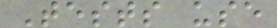Tests use
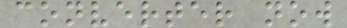converter now
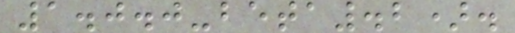1.0.0-beta.2).
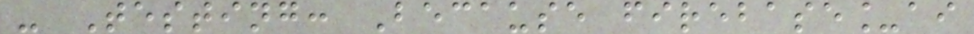- Testing: Because firebase_ai
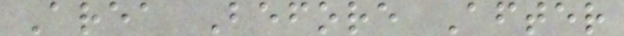Area Before After
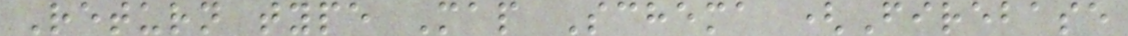Return type Map Schema (Firebase
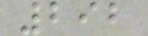292
